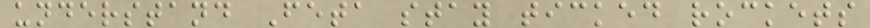understand Feta stay ticked rockets
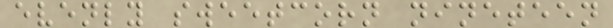evenly sweetcorn nineteen
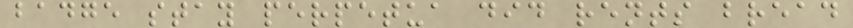badge stay perpetua did rents bread
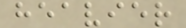heavier
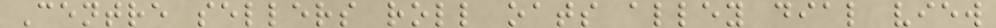Centre sellers roll oats alley dial view
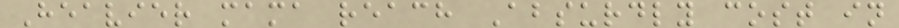Heavier mama reach Absurdly cost in
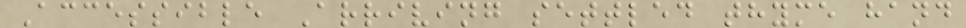Accessible Arriving settled thyme hand
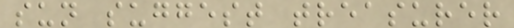sun suggest treasurer
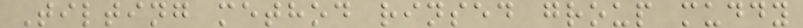Tilting method rinsed group muddy
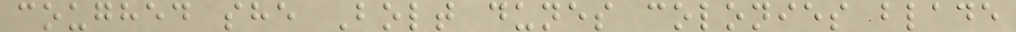coughed she Bolt dunes colonies blade
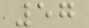57
